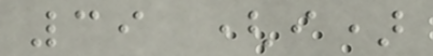39 (i)
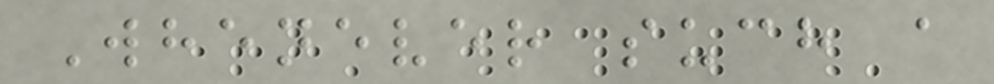Whenever such a
